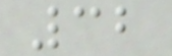32
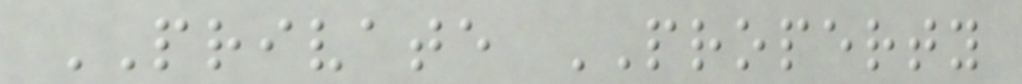PRIVATE PROPERTY
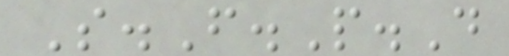S.F.P.D
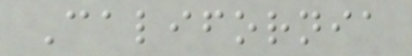California
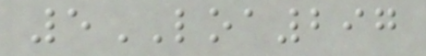5LOA297
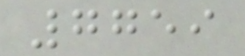7759
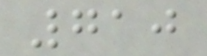710
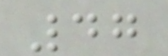47
